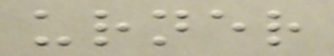urner
